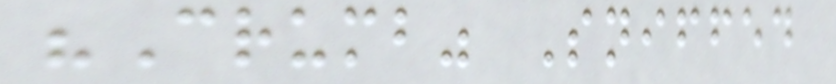"Crumb" Sniffed
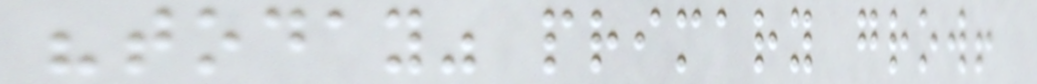"today" primary grow!
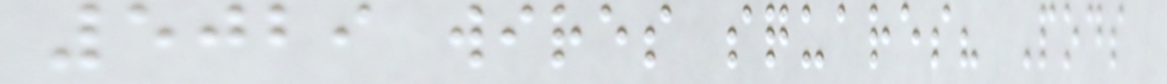5029 wires squares? Pods
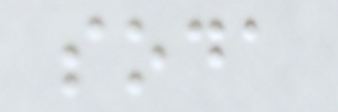soda
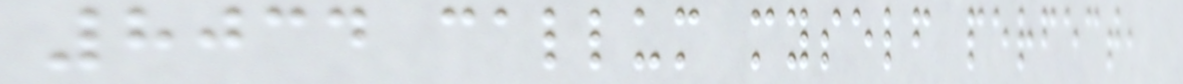8034 callum myself perfect,
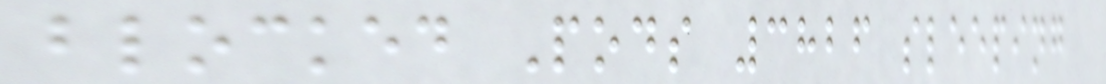blocked Pods 3826 sleeping
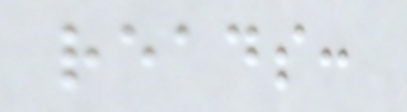reads:
